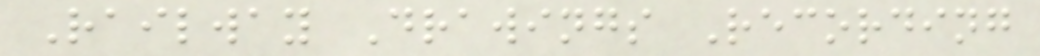Railway Drawings Recording
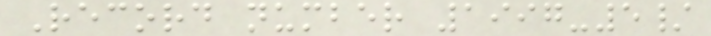Record number 1997-5/
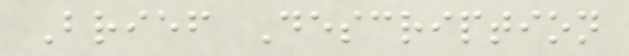Brief Description
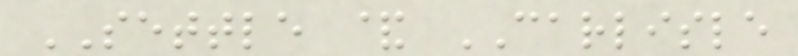SETTLE & CARLISLE
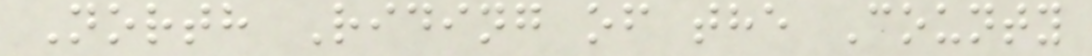North Riding of the County
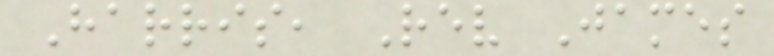Harris, Rev James
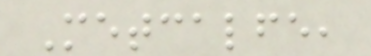Metcalfe,
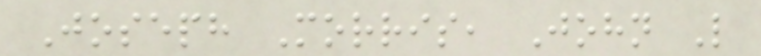Joseph Morris, John L
